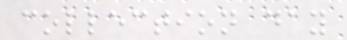collection day
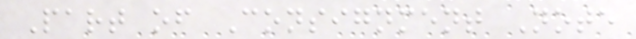Part of Consignment Note
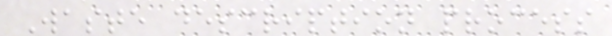Waste description process
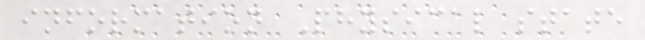information Physical state
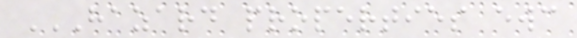HAZARD PROPERTIES EWC
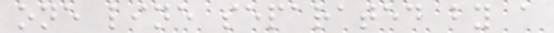one line separated by a
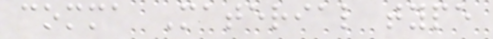comma Material type
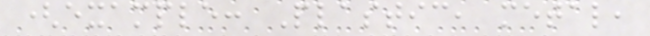(example: Plastic, metal,
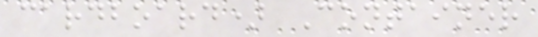cardboard) Container
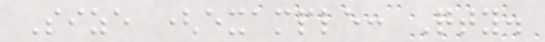Size (example: Qty.
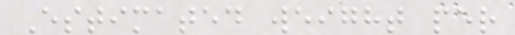Estimated weight per
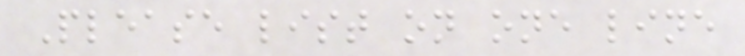Please list on one line
